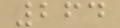264
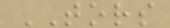TORS
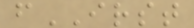fIRST
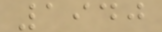1940
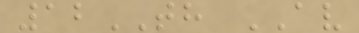12TH AV
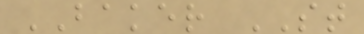BAKER ST
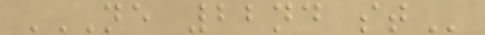NE 22ND ST
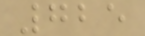725
